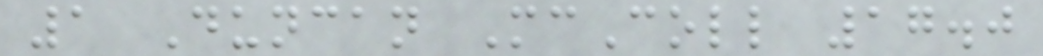1 Duncan McColl 17.0
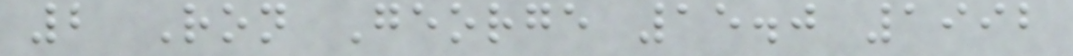2 Ron George 15.0 1992
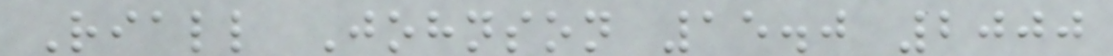Riall Johnson 15.0 2000
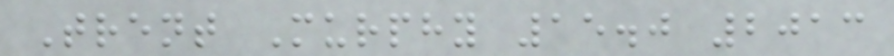Trent Murphy 15.0 2013
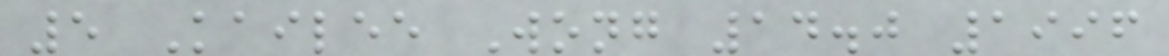5 Kailee Wong 14.0 1996
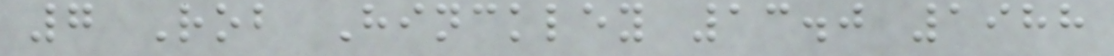7 Rob Hinckley 13.0 1988
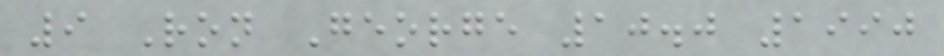9 Ron George 10.0 1990
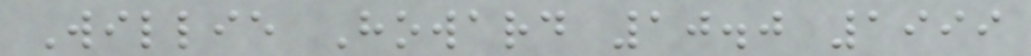Willie Howard 10.0 1999
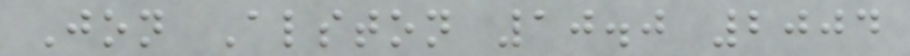Jon Alston 10.0 2004
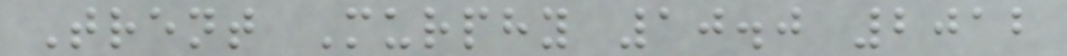Trent Murphy 10.0 2012
